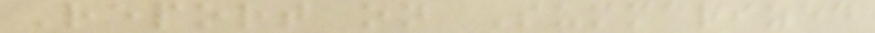Report on Summarized
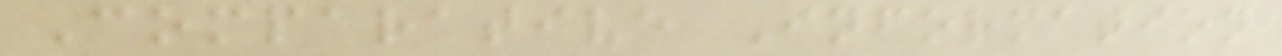Comparative Information
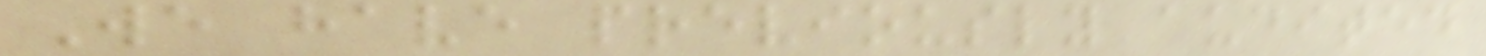We have previously audited
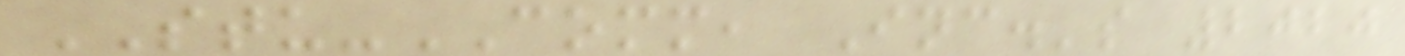STU-COMM, Inc.'s 2020
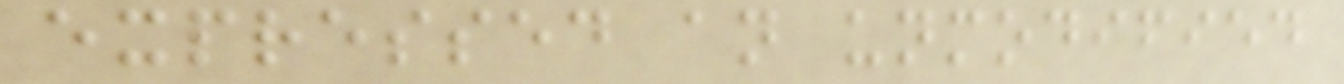expressed an unmodified
